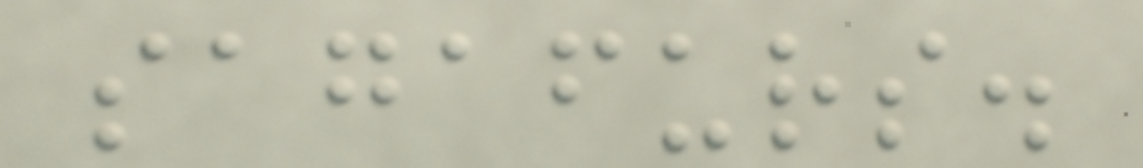sagafurs.
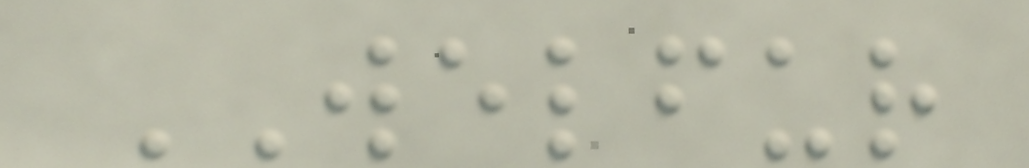WELFUR
